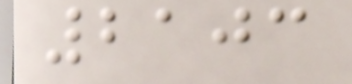2103
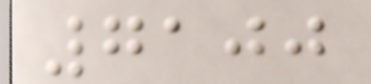7100
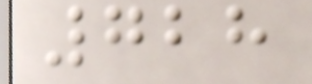728
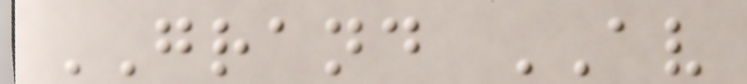GRAND AV
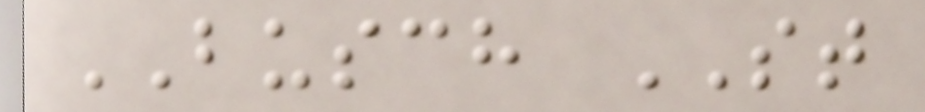BUSCH ST
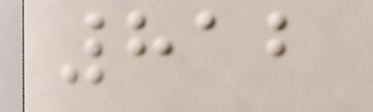812
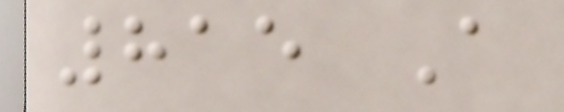815 A
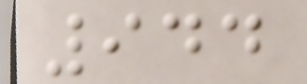944
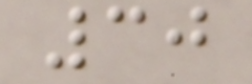30
